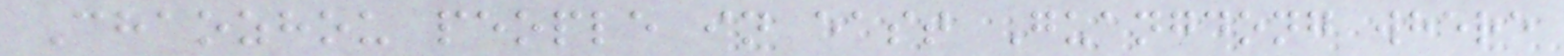Chaozhou people in east Guangdong where
